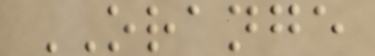ORANGE
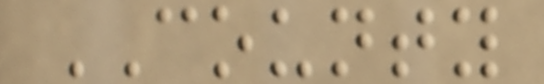COUNTY
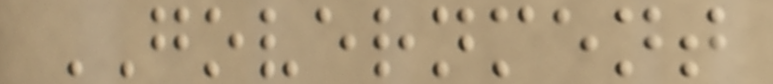GOVERNMENT
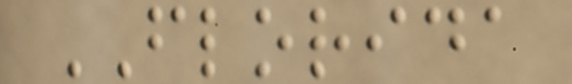FLORIDA
